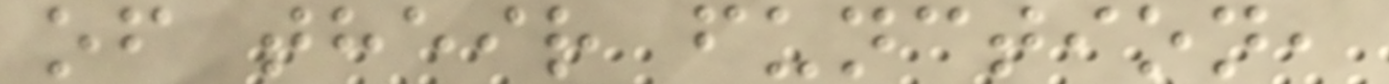of their function,
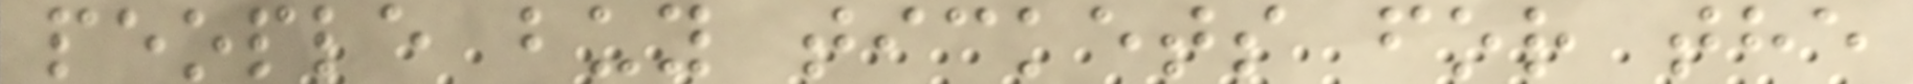people buy tickets for the
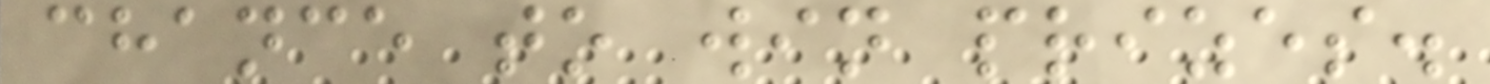chance to win prizes.
